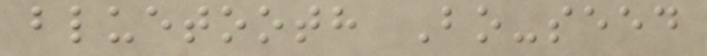bluetooth Bo-seed
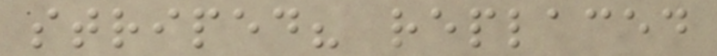striped? replaced
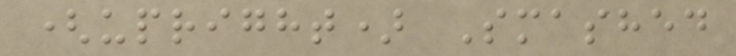(upright) Smashed
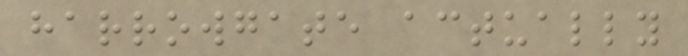harrowgate actually
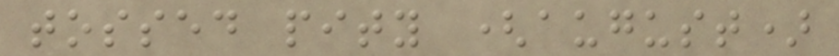tossed pity (august)
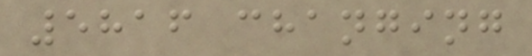5816 changing
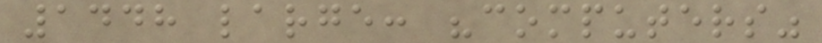1448 large: "computers"
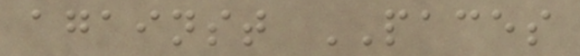against PACES
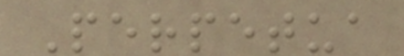Perpetua
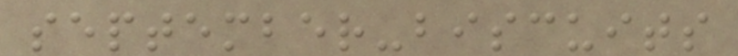september-biscuits
